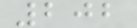202
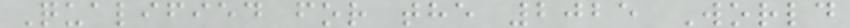Qualified for the 2025 World
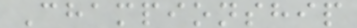Championship
